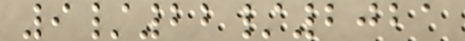9/22/2021
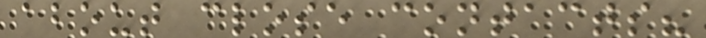about close contacts?
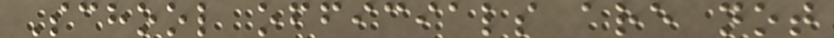School officials are not
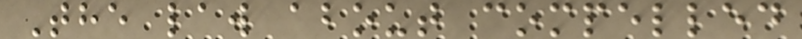The law about compelled
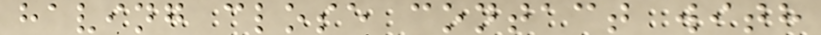having close contact with
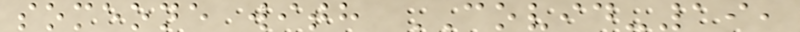someone with COVID-19,
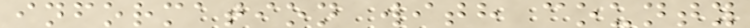information with county
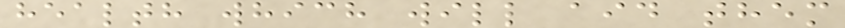health which will aid them
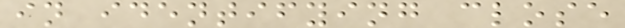in identifying close
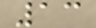13
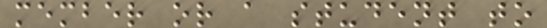member or a student to
